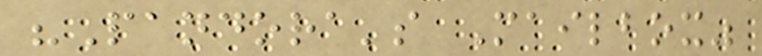"Pandora's Mailbox"
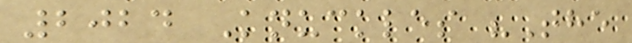2024 Knuckles "The
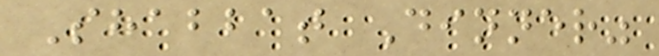Shabbat Dinner"
